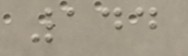144
